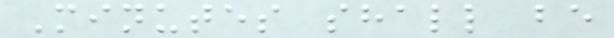Minutes shall be
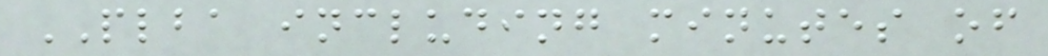PLBA including minutes of
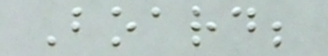Board;
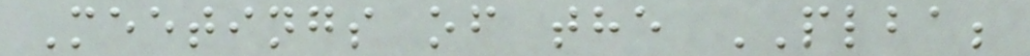Meetings of the PLBA;
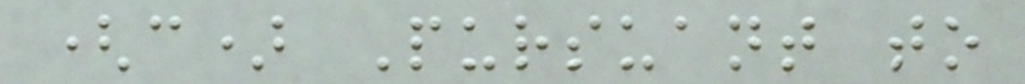(c) Pursuant to
